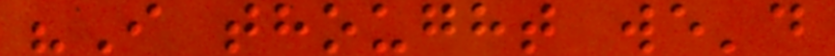"I thought we'd
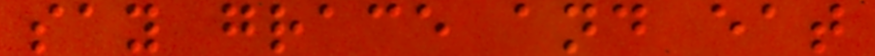say grace and eat
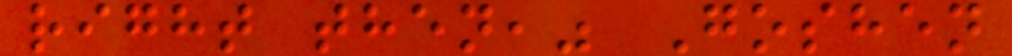right then," Goshen
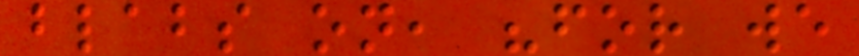blabs on, "for we
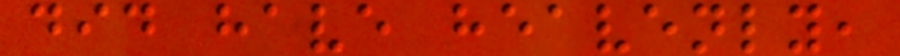did have heavenly,
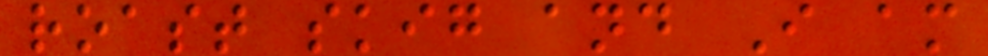roast skig and I am
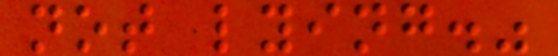not lying."
